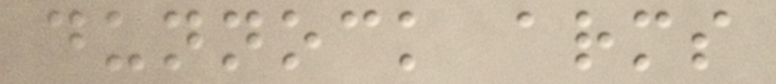dunnock arms
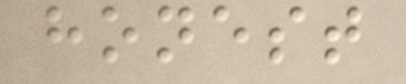honest
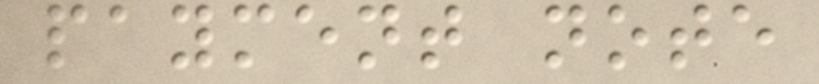payment note
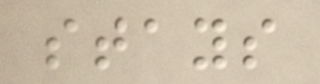stays
